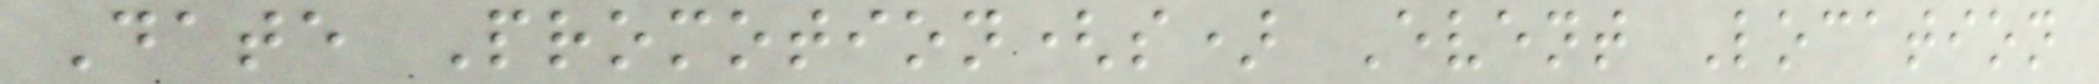Date Promotion(s) Event Location
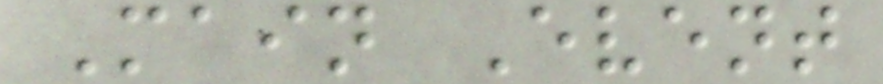Main Event
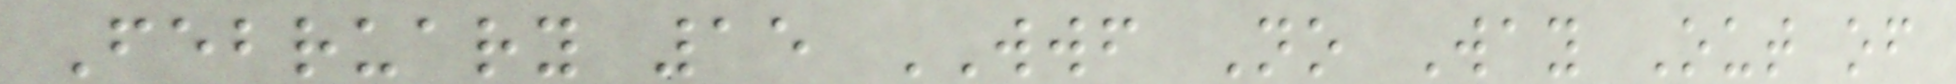February 15 WWF No Way Out of
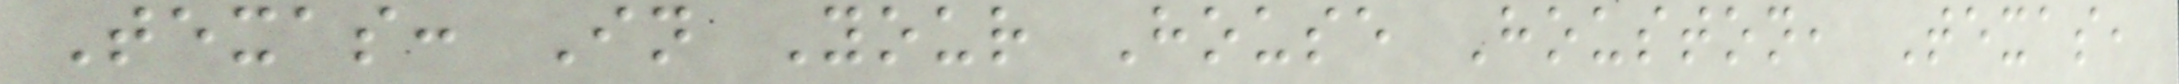Texas: In Your House Houston, Texas,
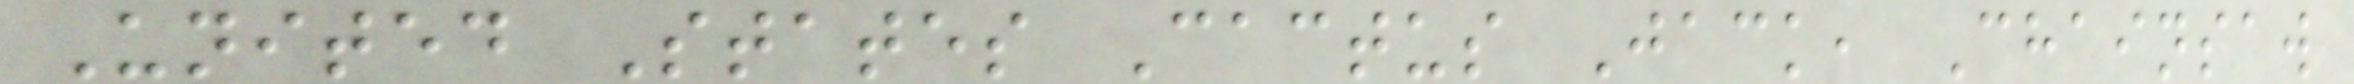United States Cactus Jack, Chainsaw
